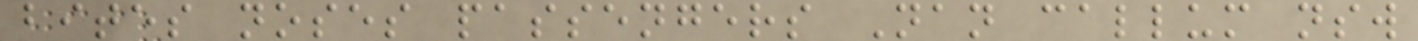bites noses passengers Nan callum nsw
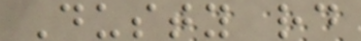Dusty rd
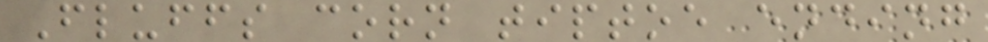Fluffs corn tiptoe ending
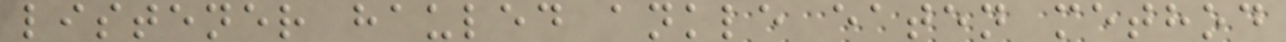listener hauled ankle eaten method
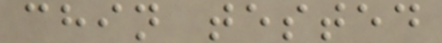chin tested
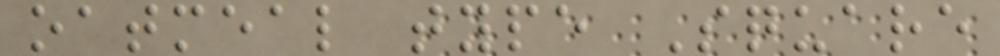oatmeal type Square
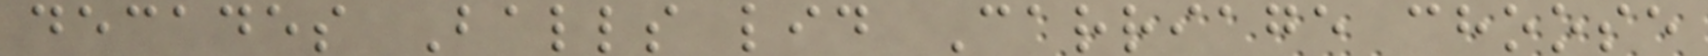decades Balls lid Carriage choose
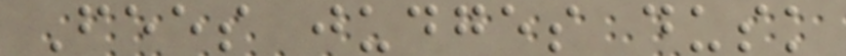Fees judges dusk
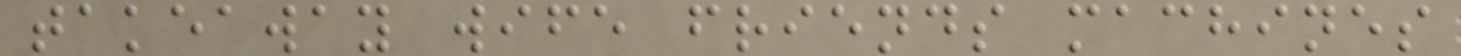takeaway wife friends machines
